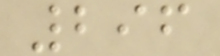296
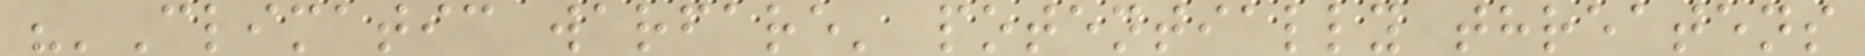"'Climatic warfare' potentially threatens
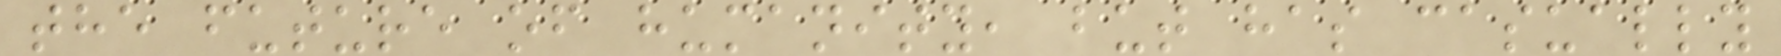the future of humanity, but has casually
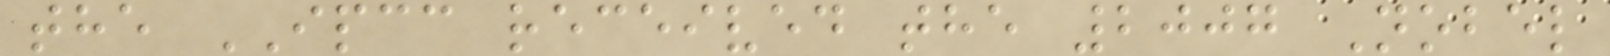the IPCC received the 2007 Nobel
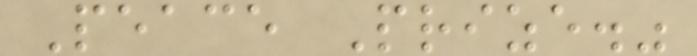Peace Prize."
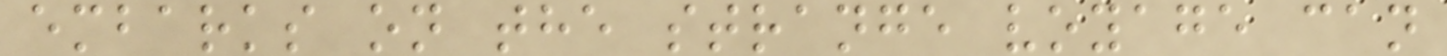embarks on the strange voyage can
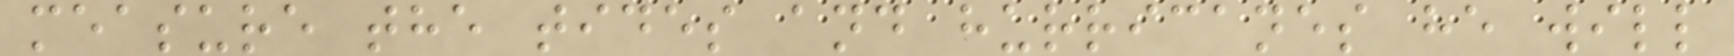measure the tides and hurricanes he will
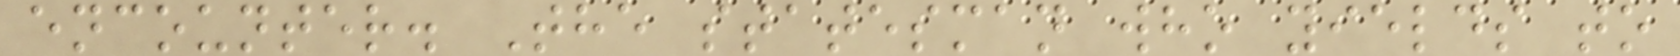encounter. The statesman who yields to
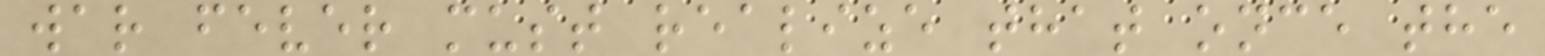war fever must realize that once the
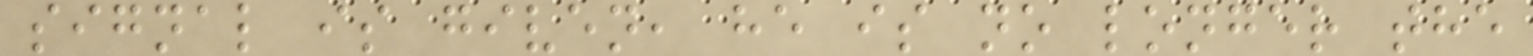signal is given, he is no longer the
